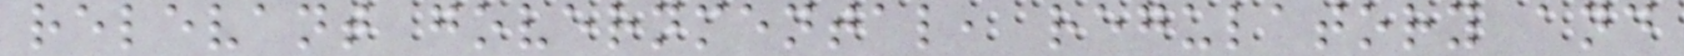relevant governmental, regulatory and
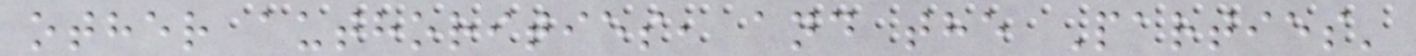other authorities, and the Parties'
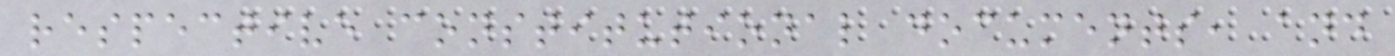respective constitutional documents, and
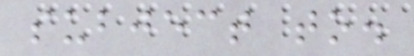subject to.
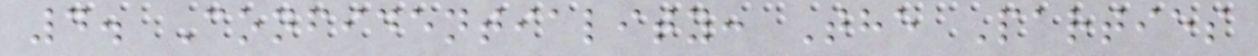4. Confidentiality: The Parties
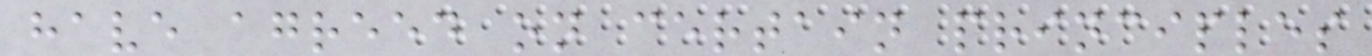have agreed on certain principles
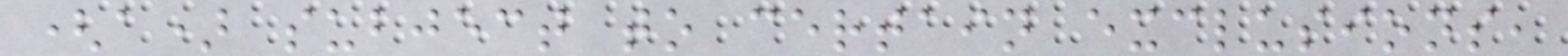(a) subject to certain exclusions,
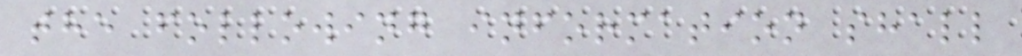the following information shall
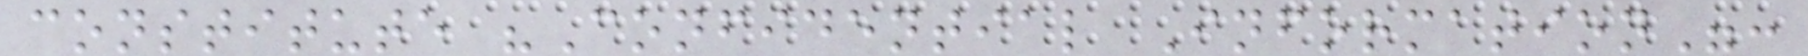constitute "Confidential Information":
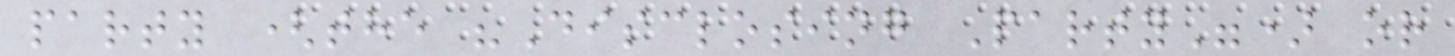party (the "Disclosing Party") or
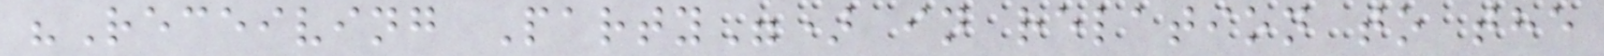"Receiving Party") in relation to the
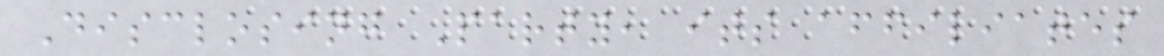Disclosing Party, its affiliates
